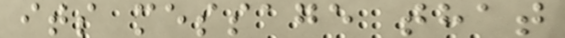its message that
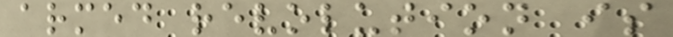armed revolution is
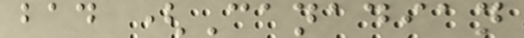bad (Canadian
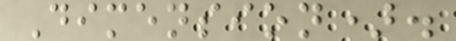Dimension).
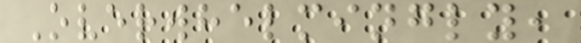Overwhelmingly,
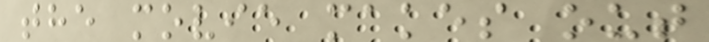the movie makes out
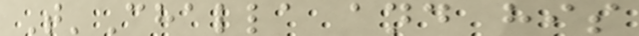T'Challa and his
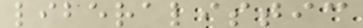liberalistic
